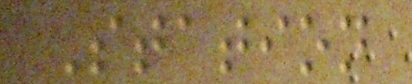Station
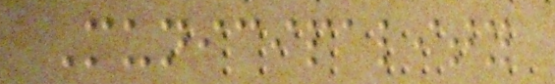Municipality
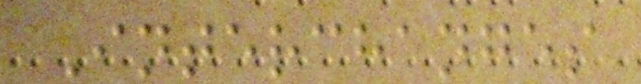Interchanges
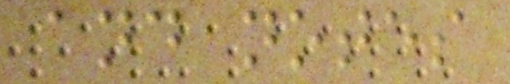and notes
